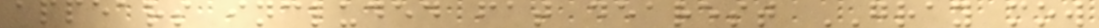appears included fat dearest GRAY mow
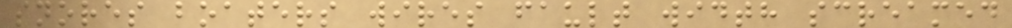snores boaters wires fault width screamed
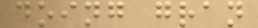doing gran
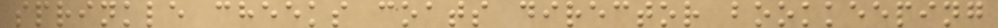sprinkle cheeks coats director bookkeeping
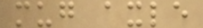mug axle
